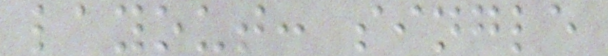layout: single
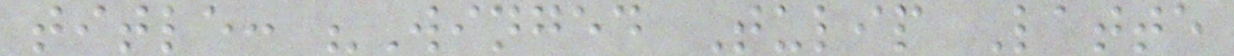title: "Winged Tulip Latte
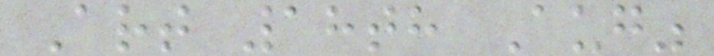Art 18th Aug"
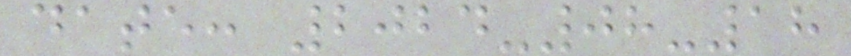date: 2024-08-18
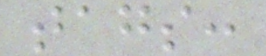tags:
